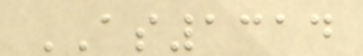AS1314
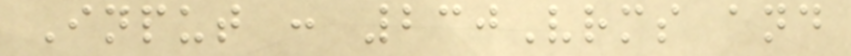Input : 230Vrms and
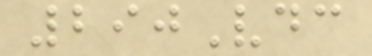290Vdc
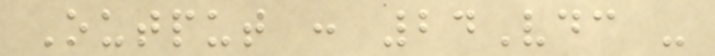Output : 24Vdc -
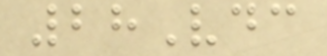28Vdc
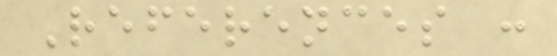References :
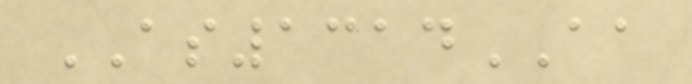AS1314AA
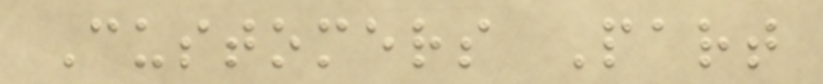Customers Part
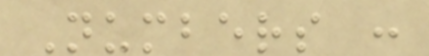Numbers :
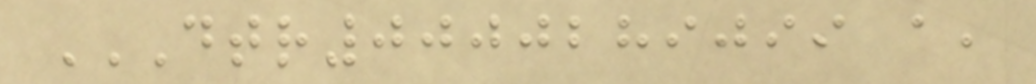DTR0000289099 A,
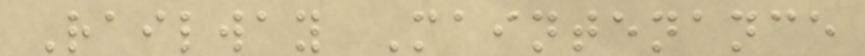Railway Maintenance
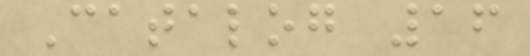Catalog 16
